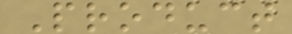Product
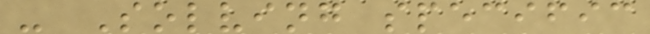- Solving specific
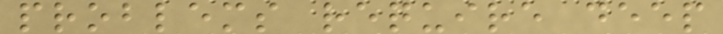problems require deep
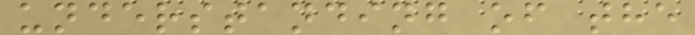understanding of the
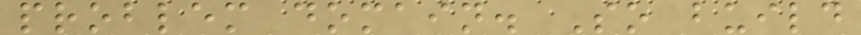problem domain. So build
